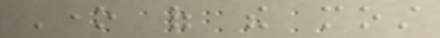One of the most
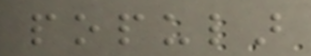popular
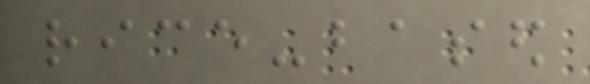rice-based
